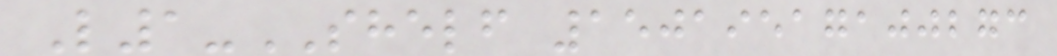L1-SHELF 15019517100273
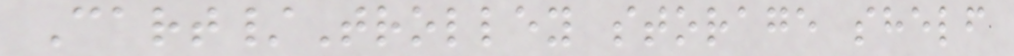Cart/Trolley storage shelf
